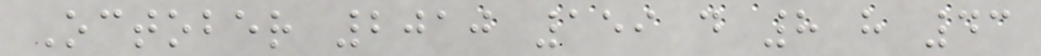October 2010 159 d 8 h 43
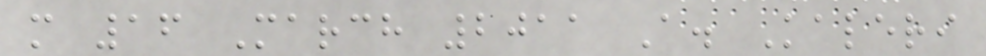m 16 March 2011 A. Kaleri
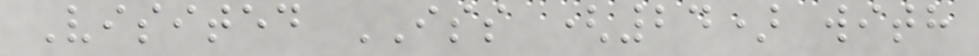Visited ISS (24) with
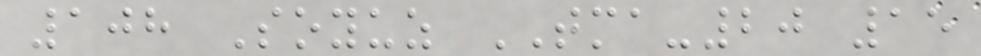108 Soyuz TMA-20 15
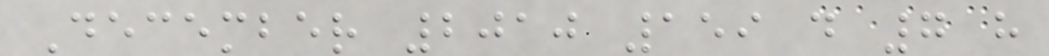December 2010 159 d 7 h
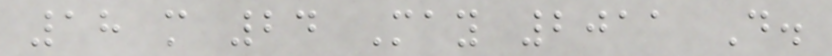18 m 24 May 2011 D.
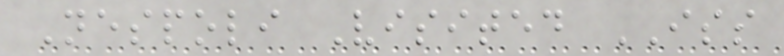Nespoli Visited ISS
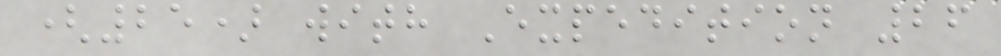(25) with Expedition 26
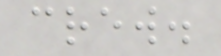crew.
